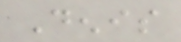Denis
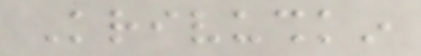Krivushkin
